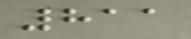811
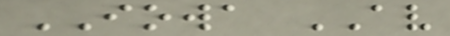IOWA AV
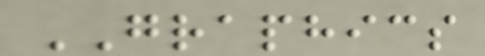GRAPHICS
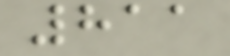811
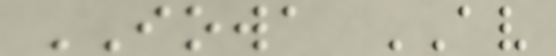IOWA AV
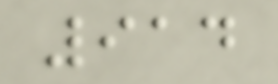914
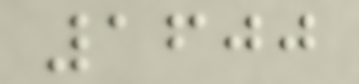1600
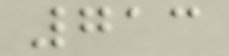713
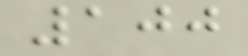100
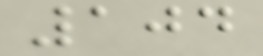104
